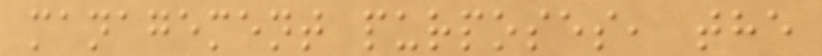management purposes, the
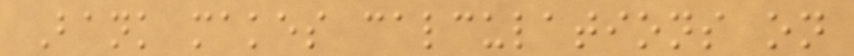Bank makes calculations on
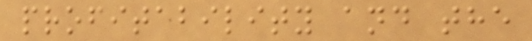profitability and the
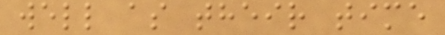well as their time
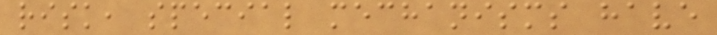risk, special mechanisms have
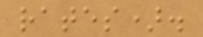rates).
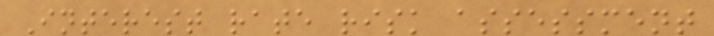Interest rate risk assessment
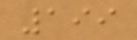199
